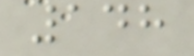148
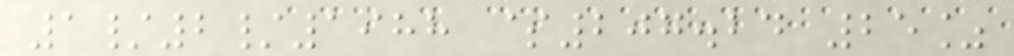1/2/1988 $207.24 25%
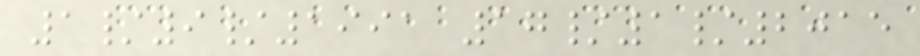1/9/1991 17/1/2015
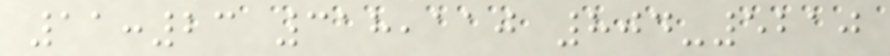11:23 318,110 804-5210
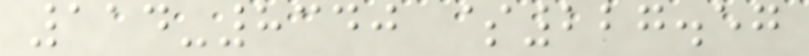114-8340 $227.57
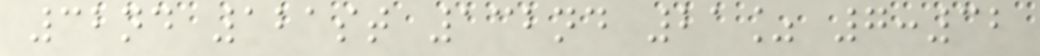32nd 121st 132nd 21% 7:32
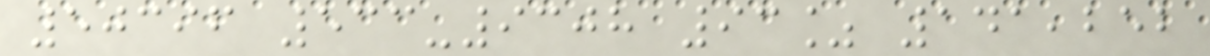50396 533-9308 93% 141,252
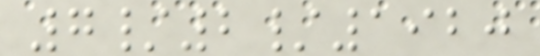7/2/1920
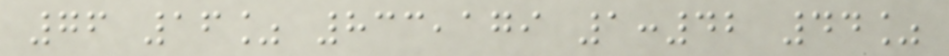76 16% 833,179 1:42 44%
